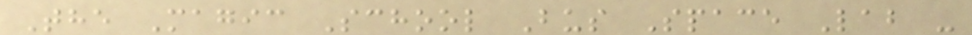The Magic School Bus Space Lab -
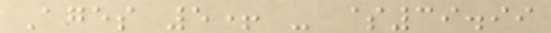Ages 5+ - $39.99
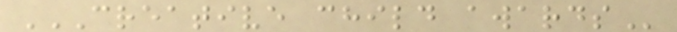CREATIVE CHILD AWARDS
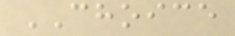CHOICE
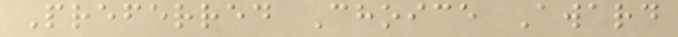Preferred Choice Award
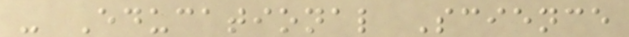- Educational Science
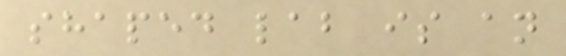shaped lab is an
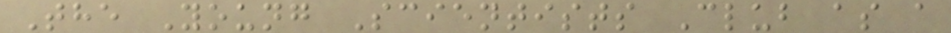The Young Scientists Club as a
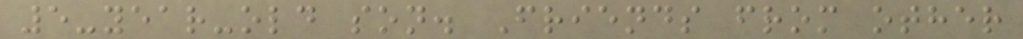5-year-old son. Friends from other
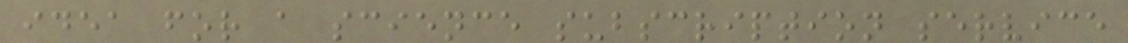idea for a science subscription service
